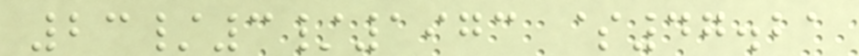23/3/1973 $47.21
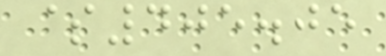$405.05
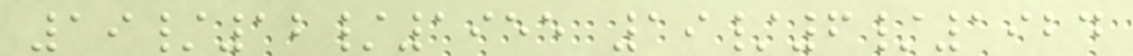19/12/1955 19/6/1924
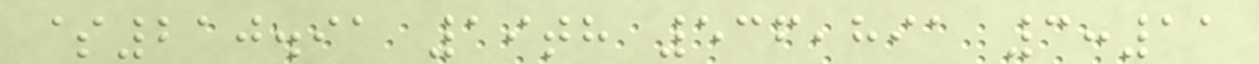$210.91 19th 536,891 3:11
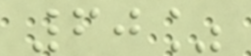60%
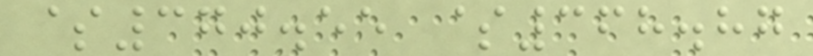$370.55 $368.87
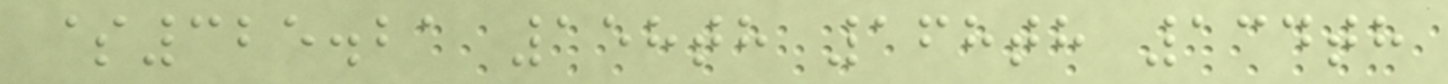$325.21 158th 168th 134th
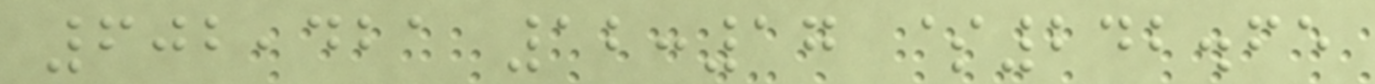602,421 12:17 $242.65
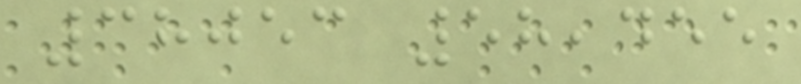38053 58,455
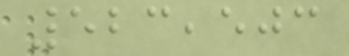523,503
